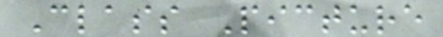Class Picture
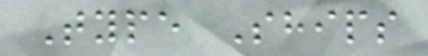Type Ships
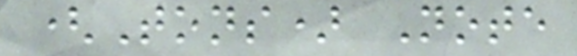(Tons) Note
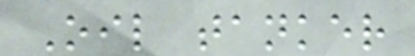Oil tanker
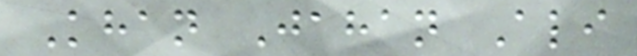Khan Jahan Ali
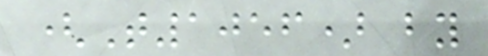(T1056) by
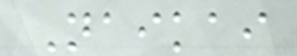Naikai
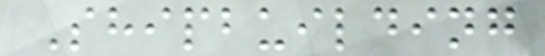Shipbuilding
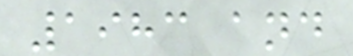1983 and
